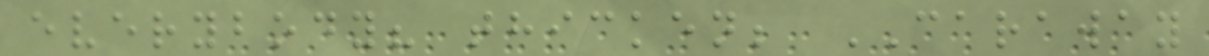everybody? thicken; CARAWAY
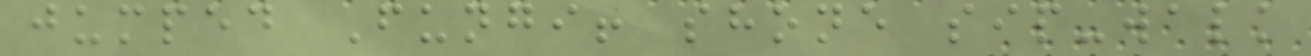jumped Fungi! shone sip-walk
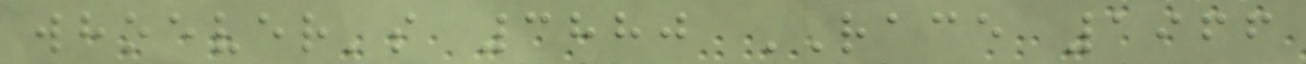whoever's 3880 RACE 1966
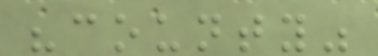"county"
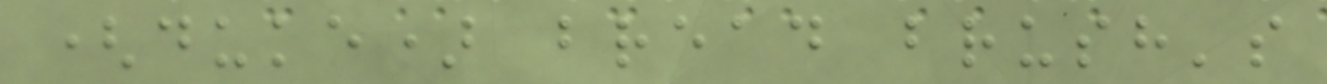(duke) bread brush's
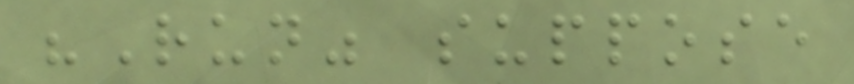"Run" suppose
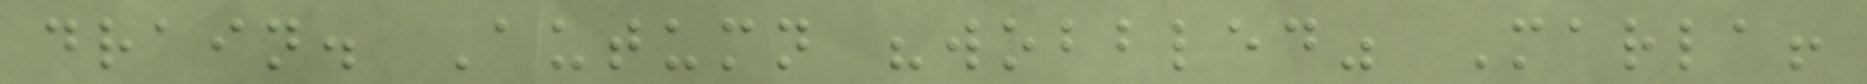drain. Autumn "wobbled" Marla!
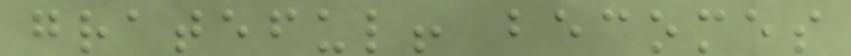grateful! becomes
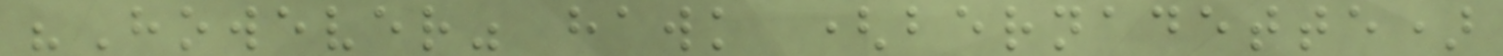"However" hawk (bernadette)
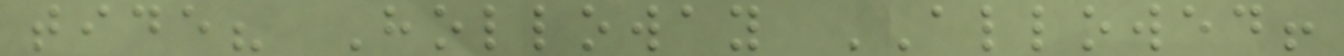tide? Holloway ALLOWED!
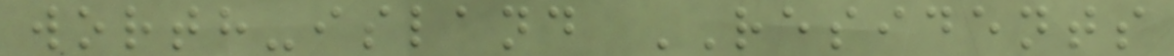worth-island RESIDENTS
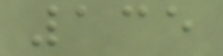135
